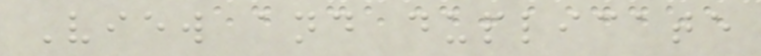View and duplicate
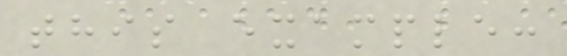this example:
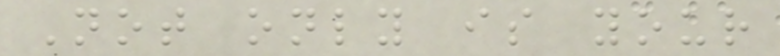Not only is your
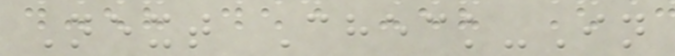Next Check-In
